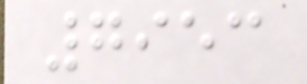7953
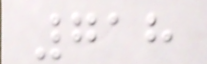718
